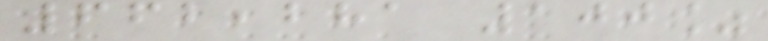662,281 100%
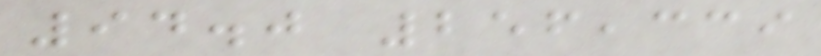94.0 256,339
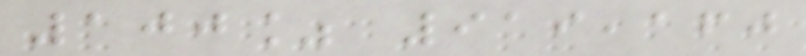100% 919,160
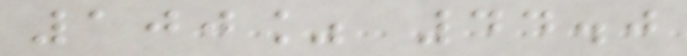100% 44.0
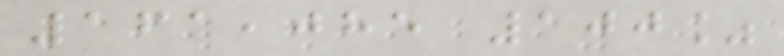161,085 100%
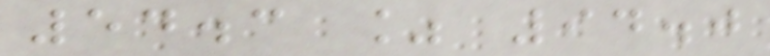54.3 % 94.0
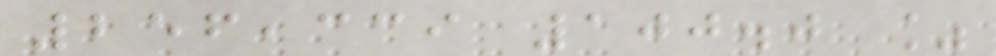256,339 100.0 %
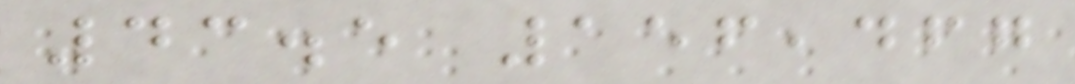43.5 156,467
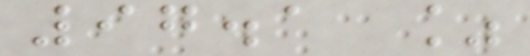97.1 %
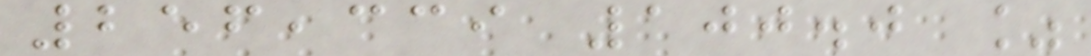256,339 100.0 %
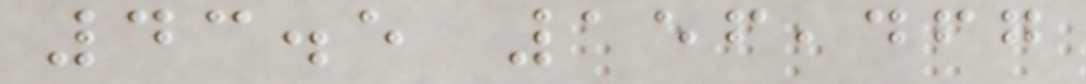43.5 156,467
